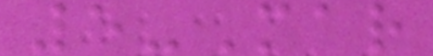5-Mar
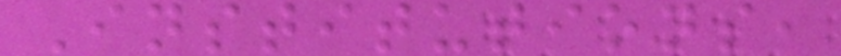Institutions,
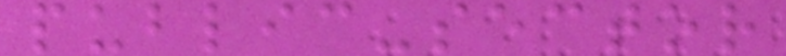public-sector
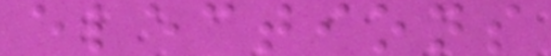elections
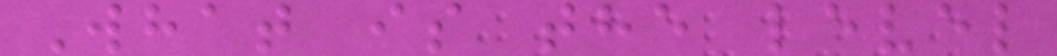What is the level
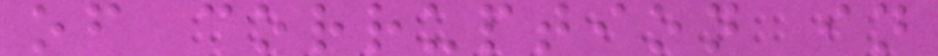of corruption in
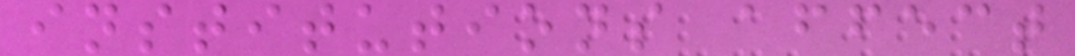institutions affect
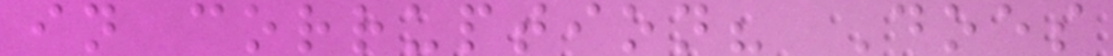in corruption? Does
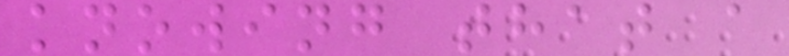knowing that a
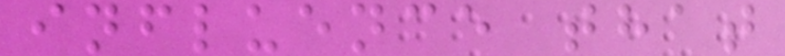influence that
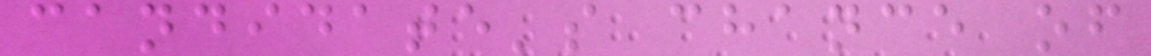candidate's chance of
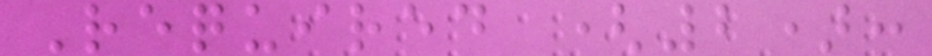Required (2):
